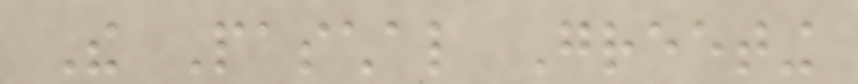The Paschal Greeting
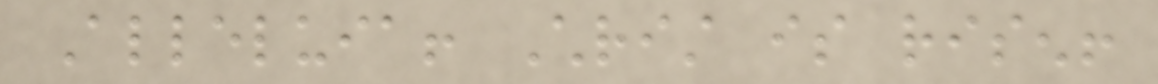Alleluia! Christ is risen!
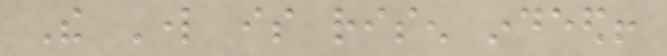The Lord is risen indeed!
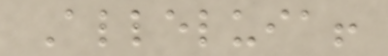Alleluia!
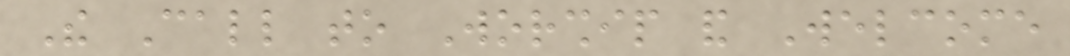The Call to Worship and Welcome
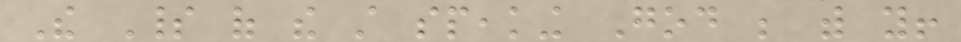The Spirit of the still speaking God be with you!
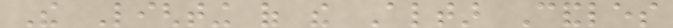The Lighting of the Altar Candles
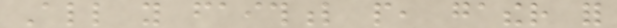All you faithful people, gather for
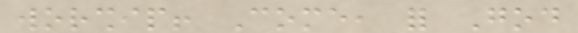worship! Come, for God
